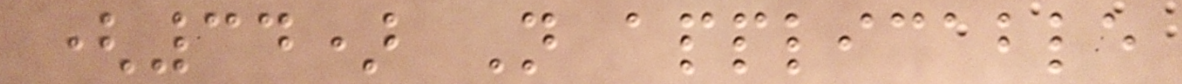(34) Not applicable
